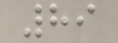89
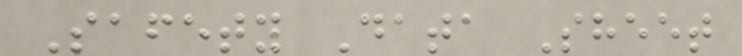Safety Data Sheet
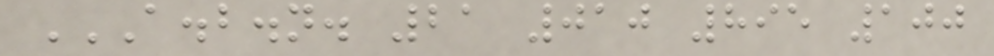A.B.N. 21 010 895 100
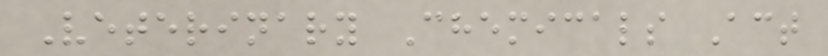Veterinary Chemicals Act
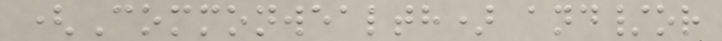(Commonwealth) and/or
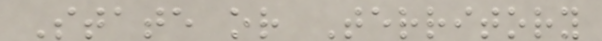State or Territory
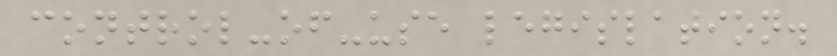control-of-use legislation.
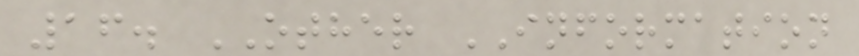16. OTHER INFORMATION
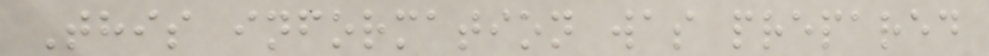This information was prepared
